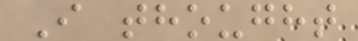I thought
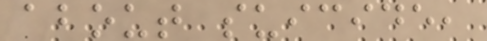about suicide,
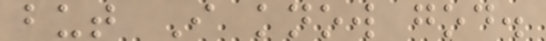but I know god.
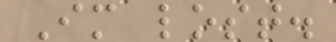Im lost.
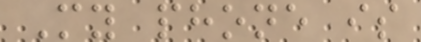My phone is
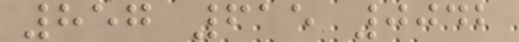857 615 0042
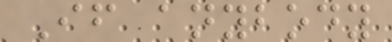If anybody
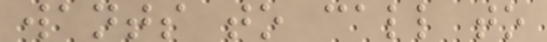wants to call to
